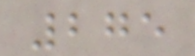275
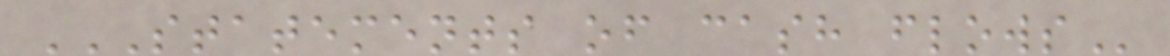STATEMENTS OF CASH FLOWS
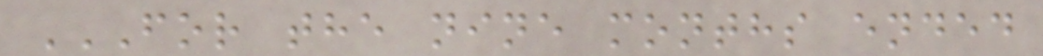FOR THE NINE MONTHS ENDED
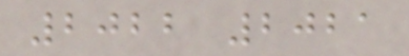2022 2021
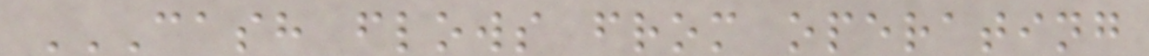CASH FLOWS FROM OPERATING
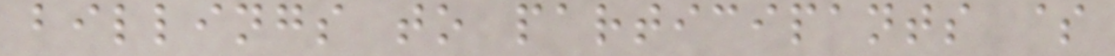billings to participants $
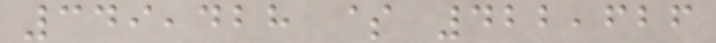349,428 $ 422,626
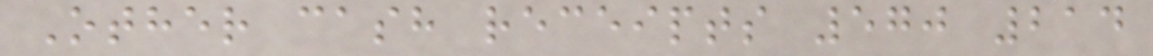Other cash receipts 570 214
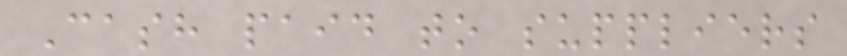Cash paid to suppliers
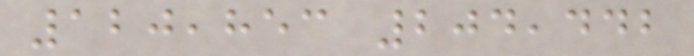120,853 204,442
